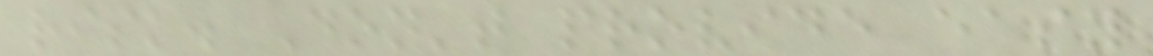risk. Don't provide easy
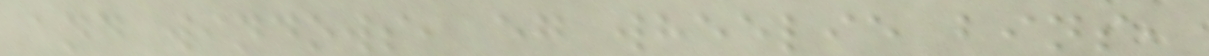and windows, eg wheelie bins,
